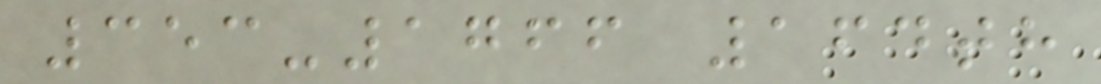353-1766 164th
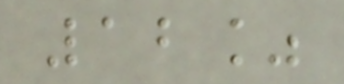12%
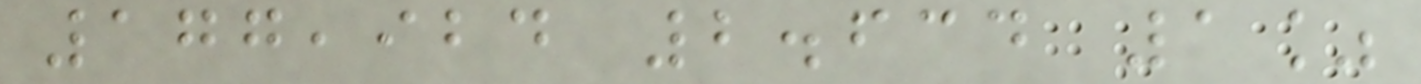177,924 2.634 1%
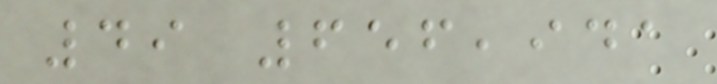49 656,941
